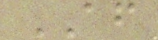AF
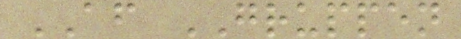AF GRUPPEN
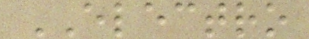ELECTRO
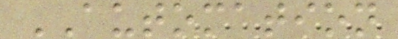AUTOMATION
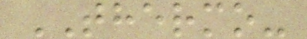THERMO-
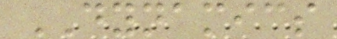DYNAMICS
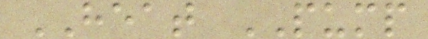HEAT PUMP
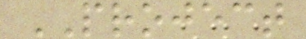PROJECT
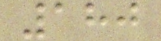180
